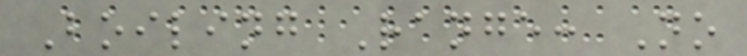Boiling Range: No
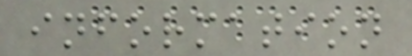information
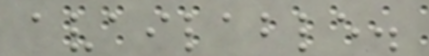available.
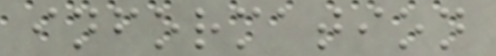information
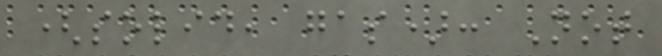(solid, gas): Not
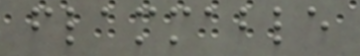flammable
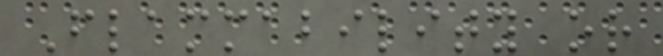Flammability or
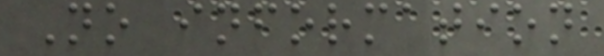No information
